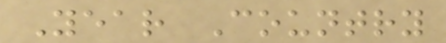Year Country
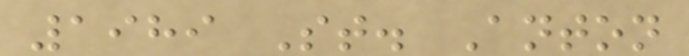1989 St. Anton
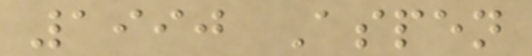1990 Aspen
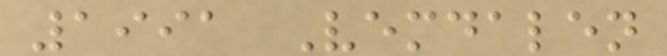1991 Vemdalen
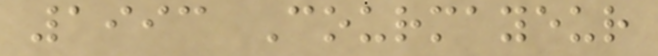1993 Courmayeur
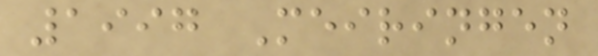1997 Meiringen
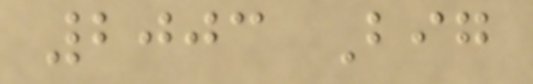2003 Big
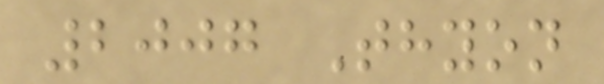2007 Thyon
